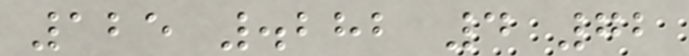125 .282 4 72
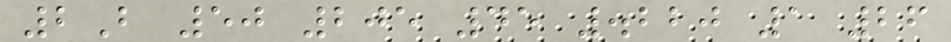2B 50 205 45 .220 1 26
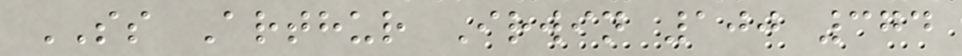SS Arthur Irwin 100 374
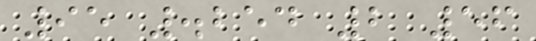95 .254 2 56
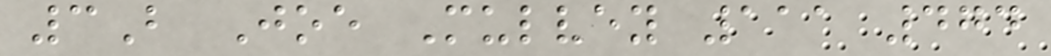3B Joe Mulvey 111 474
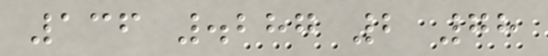136 .287 2 78
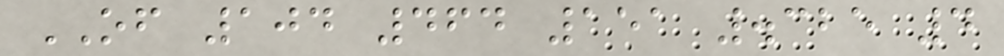OF 104 464 151 .325 4
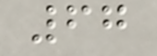67
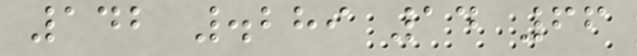142 .289 14 66
